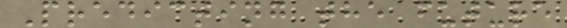Predicting the future
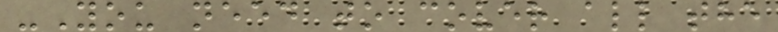-You need to cover all the
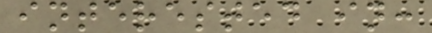interested in:
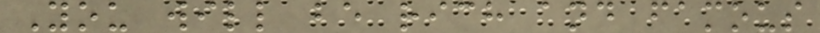You will be rich and famous
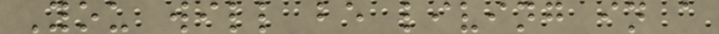You will be living in a
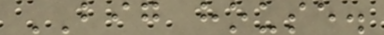BIG house.
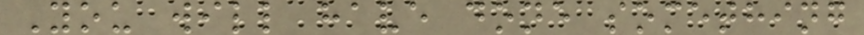You will have done something
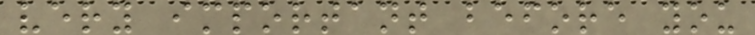very important before you
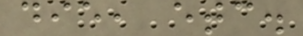die, etc.
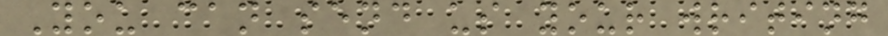You can send us your writing
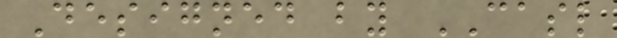Designed by CASL
